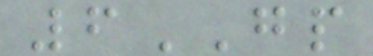6GP
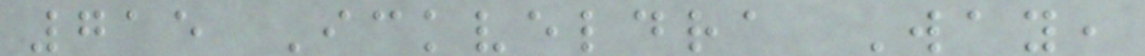715 Ickveldra Way,
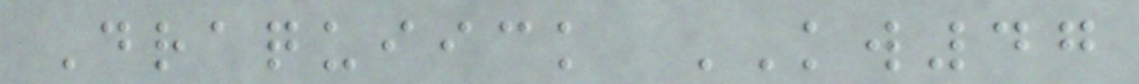Draquiick KW47
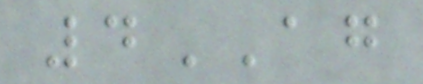4AG
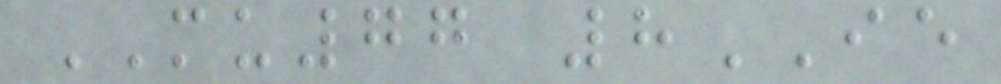MU77 8IE
